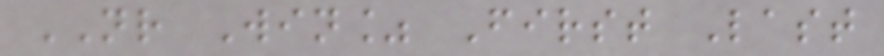NR Win% First Last
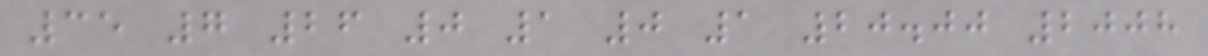35 7 26 0 1 0 1 20.00 2008
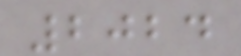2024
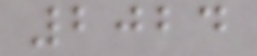2024
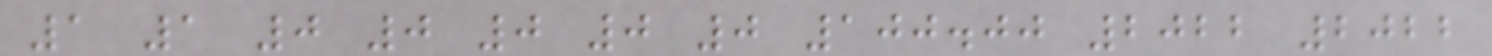1 1 0 0 0 0 0 100.00 2022 2022
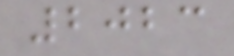2023
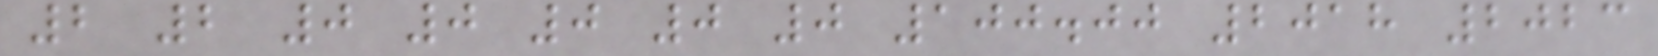2 2 0 0 0 0 0 100.00 2018 2023
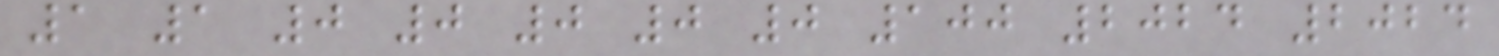1 1 0 0 0 0 0 100 2024 2024
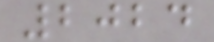2024
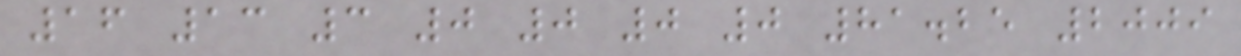16 13 3 0 0 0 0 81.25 2009
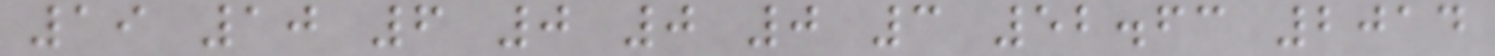19 10 6 0 0 0 3 52.63 2014
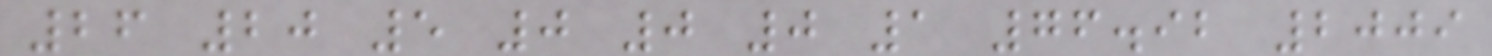26 20 5 0 0 0 1 76.92 2009
